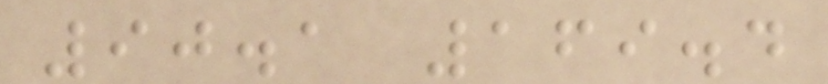90.1 169.4
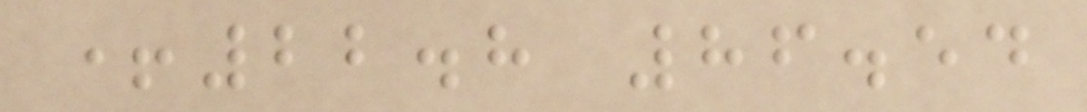+22.8 86.54
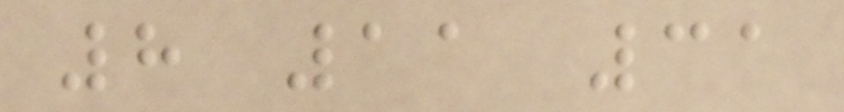8 11 31
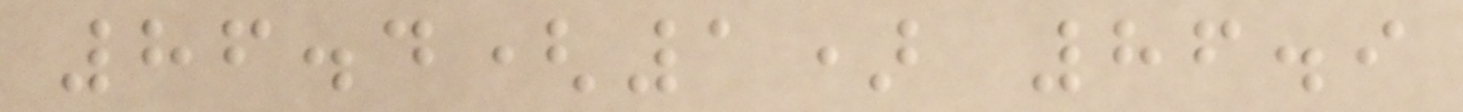86.4(1) 86.9
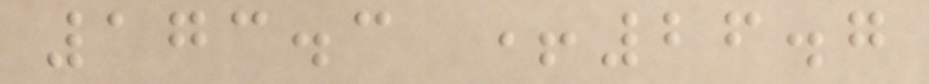173.3 +26.7
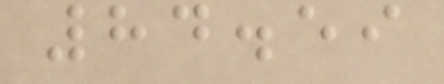84.59
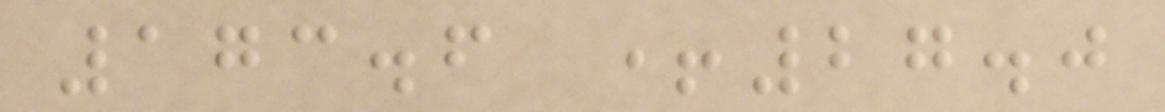173.6 +27.0
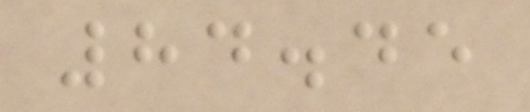84.45
